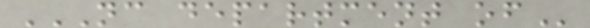NC DEPARTMENT OF
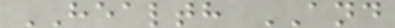HEALTH AND
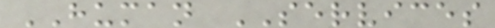HUMAN SERVICES
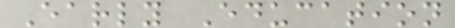Early Education
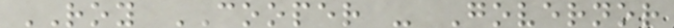ROY COOPER - Governor
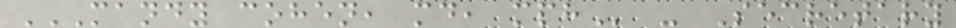MANDY COHEN, MD, MPH - Secretary
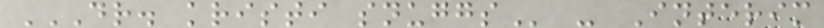DR. KRISTI SNUGGS - Interim
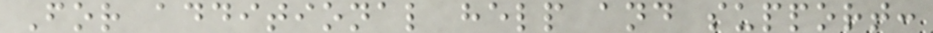For additional help and support:
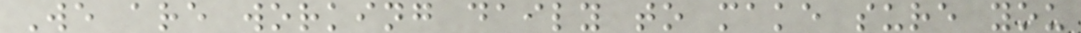We are working daily to make sure you
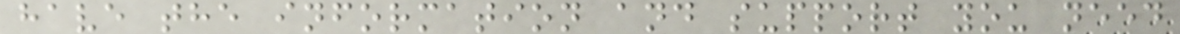have the information and support you need
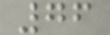76
